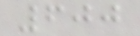600
